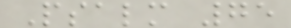Psalm 75
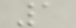1
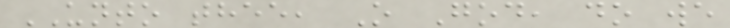UNTO thee, O God, do we
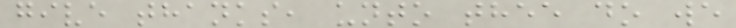give thanks, unto thee do we
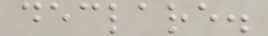declare.
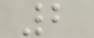2
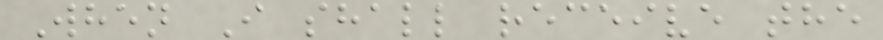When I shall receive the
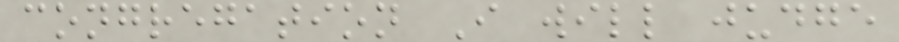congregation I will judge
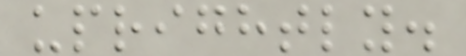uprightly.
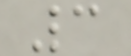3
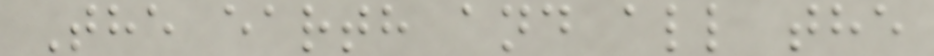The earth and all the
